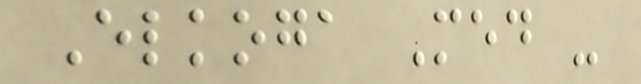Elkoga Med -
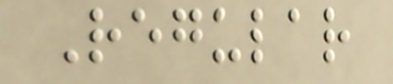Regular
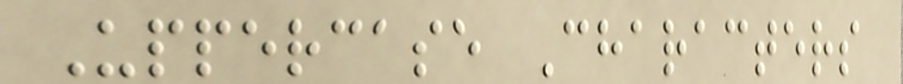Uppercase Characters
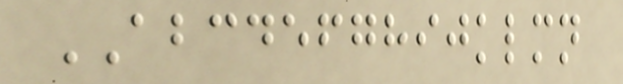ABCDEFGHIJKLMN
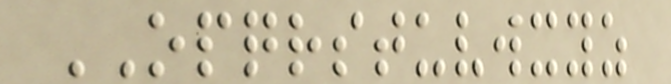OPQRSTUVWXYZ
